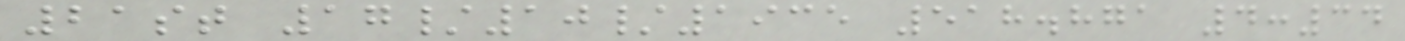21st 17/10/1935 518.871 4:34
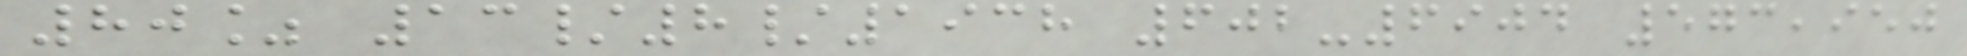80% 13/8/1938 602-6904 573,950
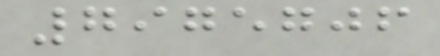7975706
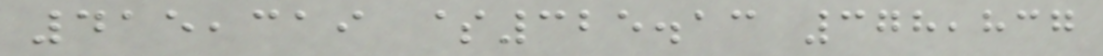415,319 $325.13 378,837
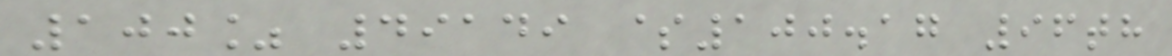100% 49149 $100.17 96th
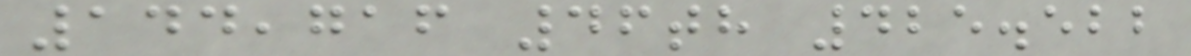144,716 46th 425.522
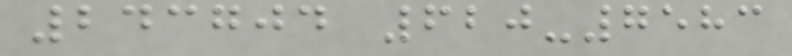243704 620-7583
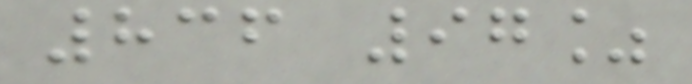836 97%
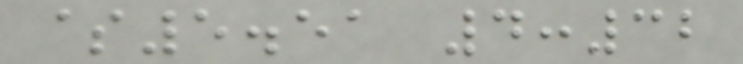$5.51 4:32
